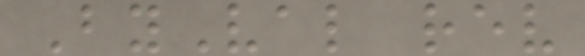ByVal rev
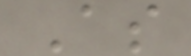As
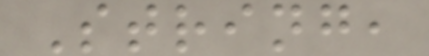String,
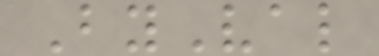ByVal
